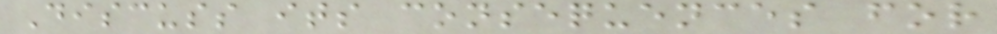Discuss its consequences for
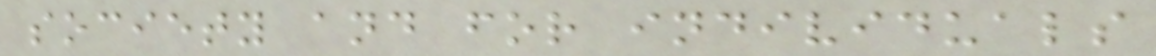society and for individuals
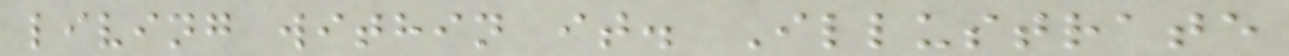living within it. Illustrate
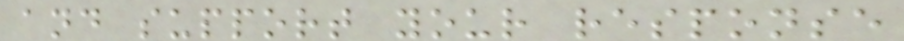and support your response
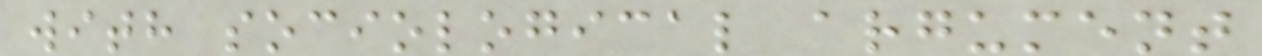with sociological argument
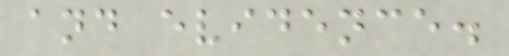and evidence.
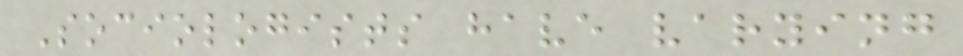Sociologists have varying
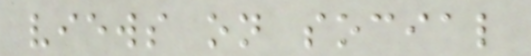views on social
